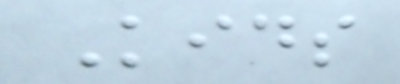Kids
